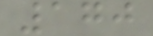170
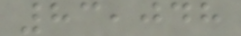83,048
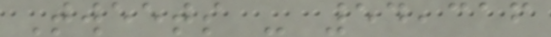Tweets - 54,316
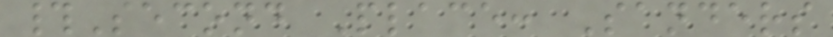#Second Place: Sanders
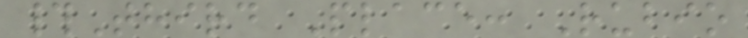#Third Place: Rubio
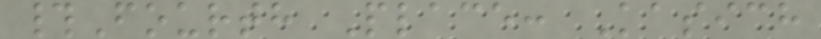#Fourth Place: Kasich
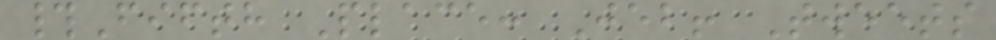#Fifth Place: Jeb! Tweets
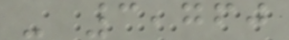- 3,760
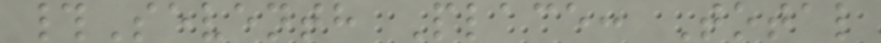#Seventh Place: Total
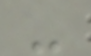-
